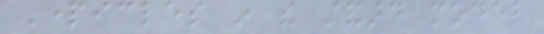Particles in the standard model
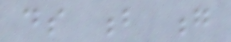ds b g
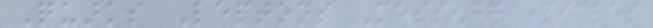Quarks Leptons Messenger particles
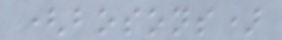(bosons)
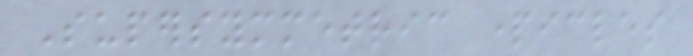Supersymmetric particles
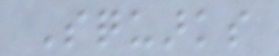Squarks
